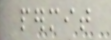permit
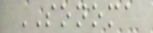SONOMA
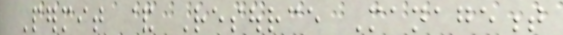Permit & Resource Management
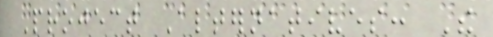Project Alternatives: The
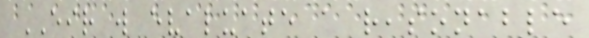EIR will evaluate a reasonable
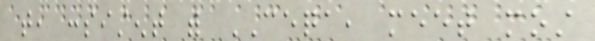that, consistent with CEQA, meet most
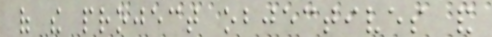of the project objectives and
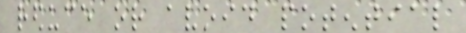reduce or avoid potential
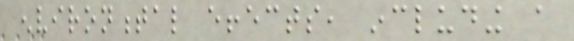environmental effects, including a
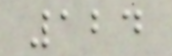124
